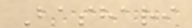Bashari
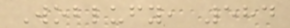Woblufy, 584
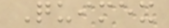Quimex
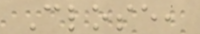Close,
